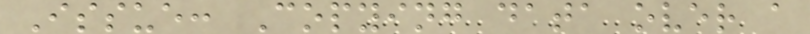Issue: Copying data over a
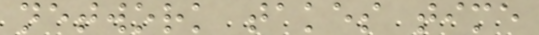network takes time
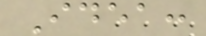Idea:
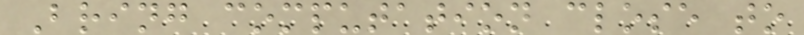Bring computation close to
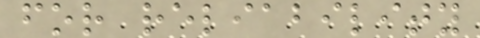for reliability
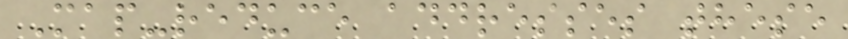Map-reduce addresses these
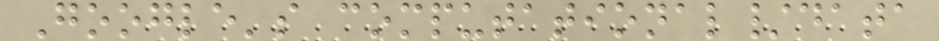Google's computational/data
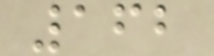162
